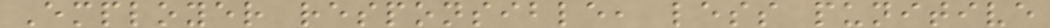Employer responsible, less punitive
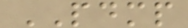PDMP
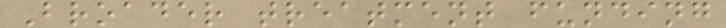Broader treatment funding
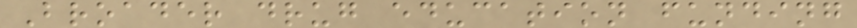Broader drug education funding
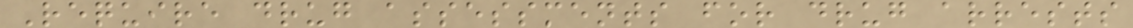Require drug assessments for drug arrests
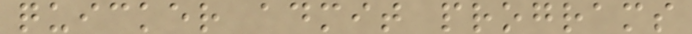quicker admit programs
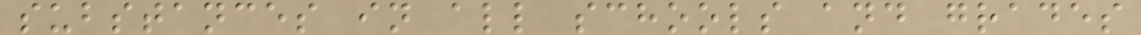substances in all schools and grades
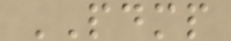PDMP
